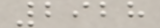2928
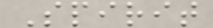Spirit
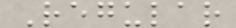Regular
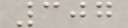307
